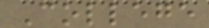College
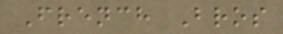French Bros
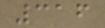316
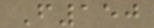F150
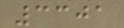3301
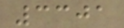3301
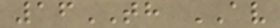16TH AV
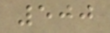500
